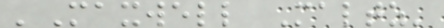'Maxwell Maltz'
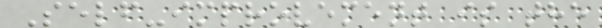Self-improvement is the
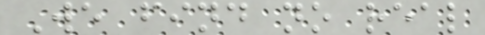We find no real
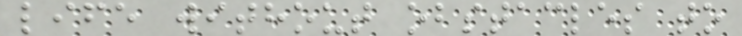life without obstacles to
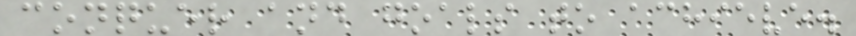conquer and goals to achieve.
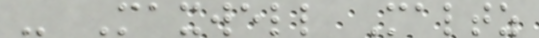- Maxwell Maltz
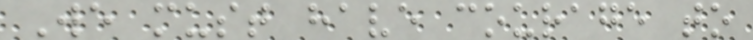We must have courage to
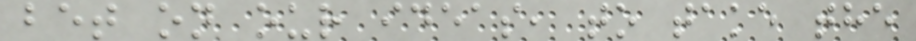bet on our ideas, to take the
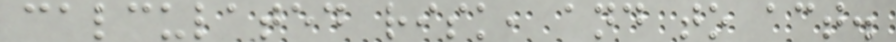calculated risk, and to act.
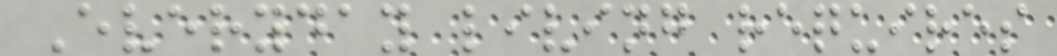Everyday living requires
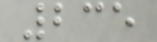235
